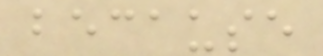because
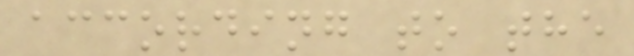according to the
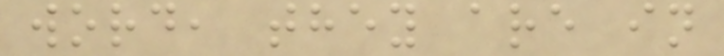word, they are in
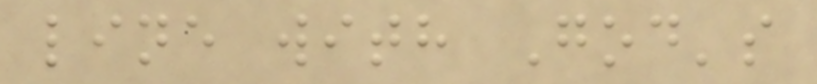line with God's
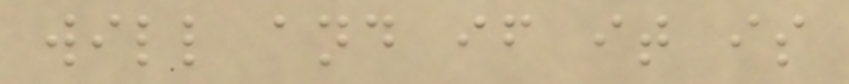will and if it is
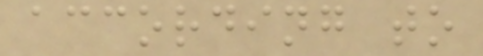according to
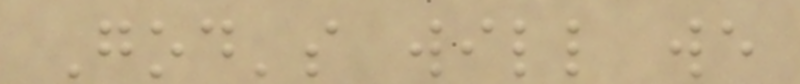God's will we
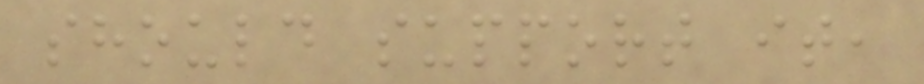should support it,
